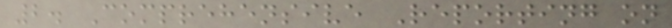2. Comprehensive Reporting on
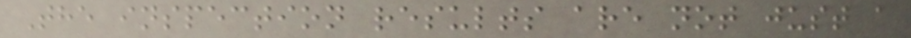The inspection results are not just a
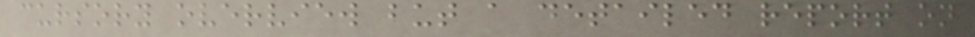cursory overview but a detailed report on
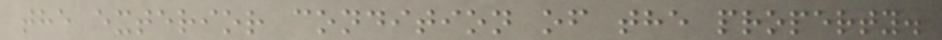the exterior condition of the property.
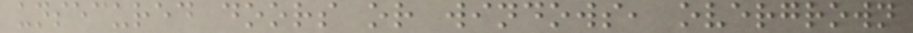unsecured doors or windows, overgrown
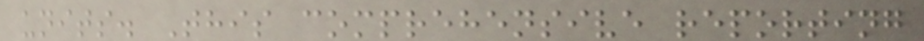units. This comprehensive reporting
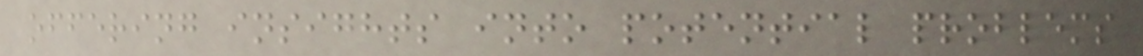offering insights into potential problems
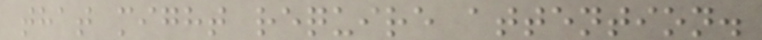that might require attention.
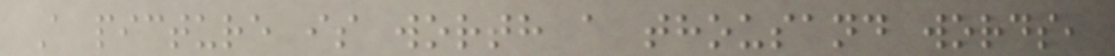A picture is worth a thousand words,
